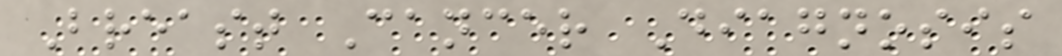Breast Cancer Diagnosis
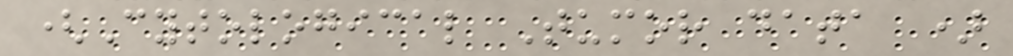(Cytological Tumor data )
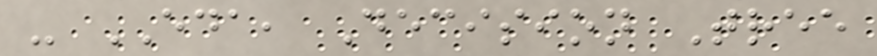- EDA, Decision Tree
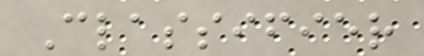Classifier
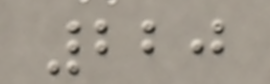220
